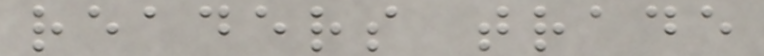readers trade
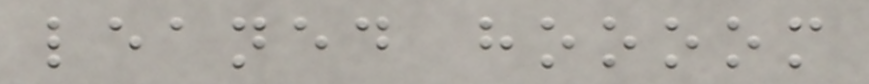leaned hoooom
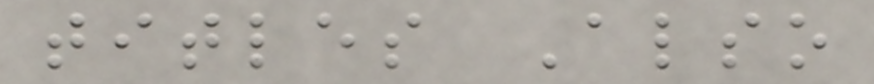titles Also
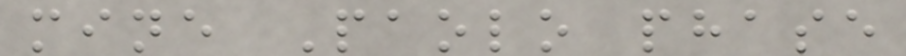mine Paolo phase
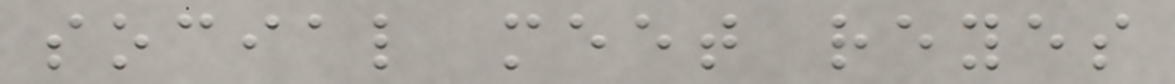social meet reyes
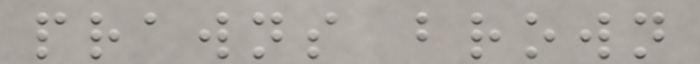prawns brown
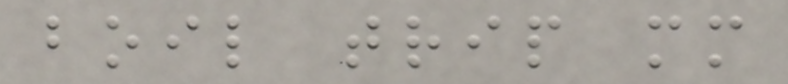boil trip mm
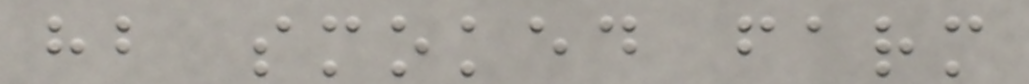hb smoked farm
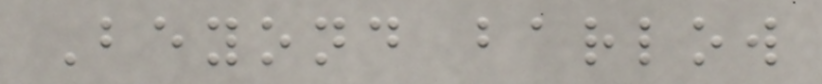Beyond barlow
